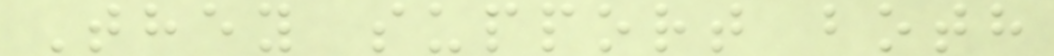They support both
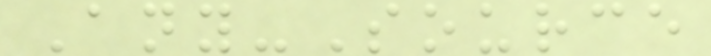Any-Source
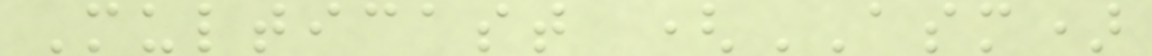Multicast (ASM)
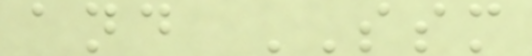and SSM
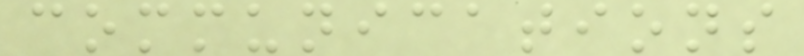communications
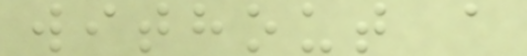without a
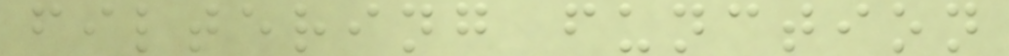filtering function
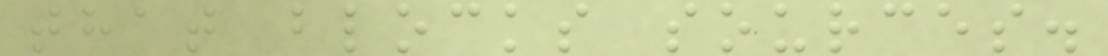that blocks sources.
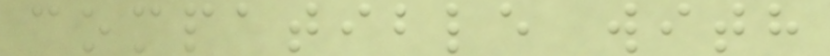compatible with
